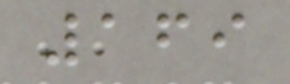169
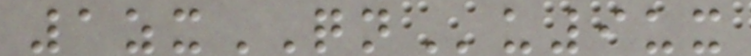1zxQNu9ux
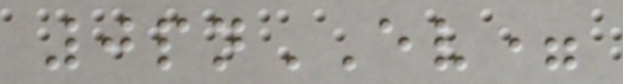0pnEV=
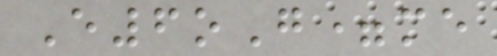E6oG=me
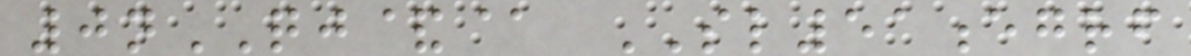0nQJ&@ SL51egrf
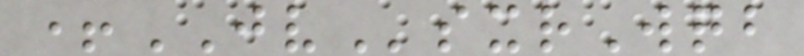+JVsxrWqb
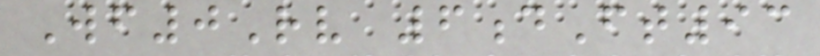Wf0Rv 6dFt93
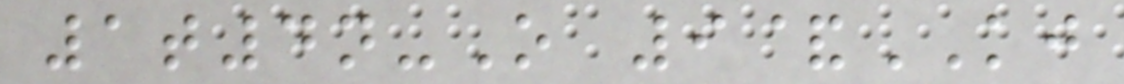1t4n-O 9&KJ
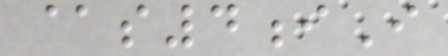@s4iI
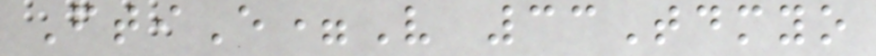FtiE=V 33Tdmyo
